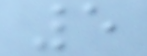5
